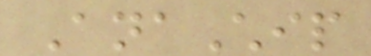AnaChip
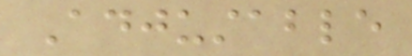Adjustable
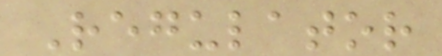Regulator
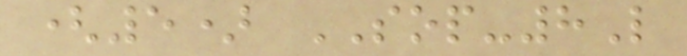(5) SOP-8L
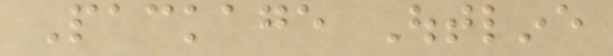Package Outline
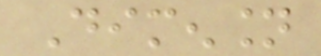Dimension
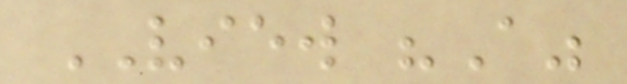VIEW "A"
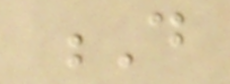D
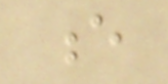e
